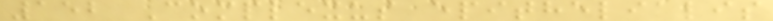152 Complexus epithelialis
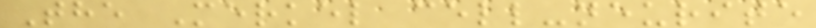The Merkel cell-neurite
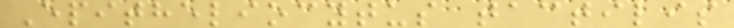Epitheliocytus tactilis
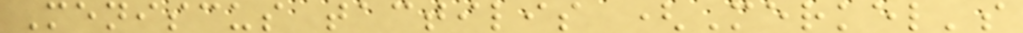Meniscus tactilis (Merkel's
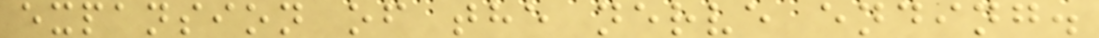expansion of the nerve ending.
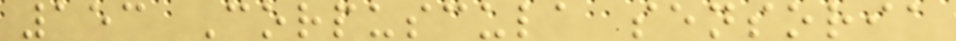153 Corpuscula sensoria
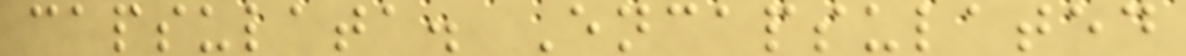capsulata. Encapsulated
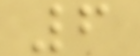6
